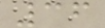36
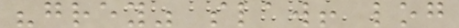"grey" slaw! log
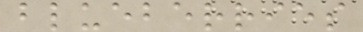blueberries
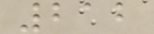212
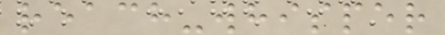reach-whisper
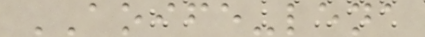AOIFE-lena
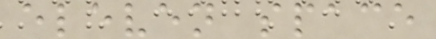eleven space
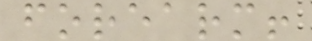forearm!
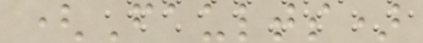(Faults)
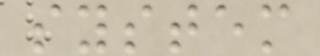system
